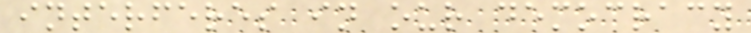interferes in our democracy
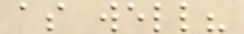as well?
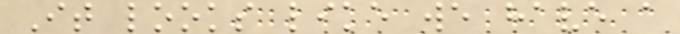It looks like we have a
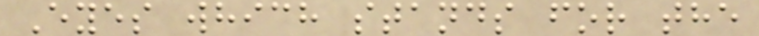Eyes which stands for the
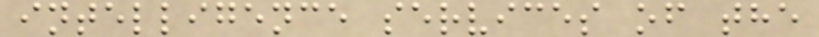intelligence services of the
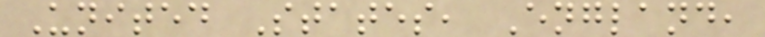United States, England,
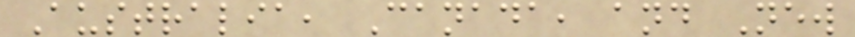Australia, Canada, and New
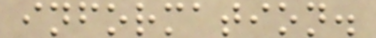information.
